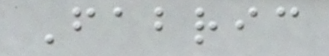Fabric
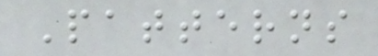Patterns
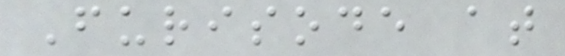Furisode at
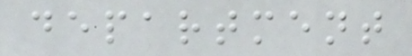department
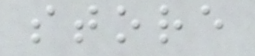store
